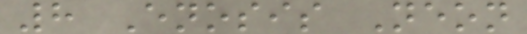8 Enosis Neon
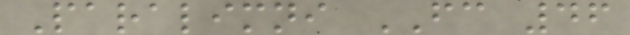Paralimni FC 46
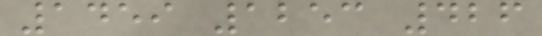1459 1253 426
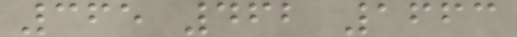365 462 1663
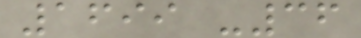1699 -36
